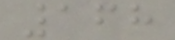168
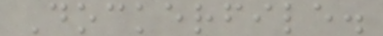Dockerfile.
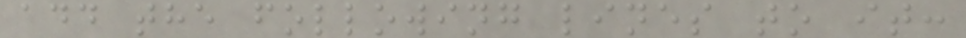add the following lines to it:
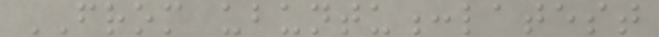FROM ubuntu:latest
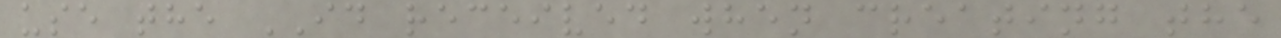use the ID received when creating the
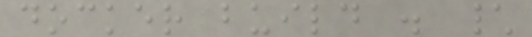docker build . \
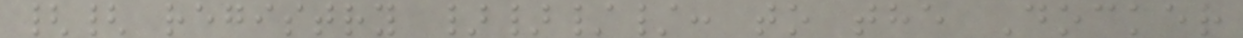{{ registry }}//: to the Docker
